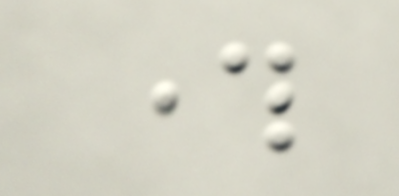through
